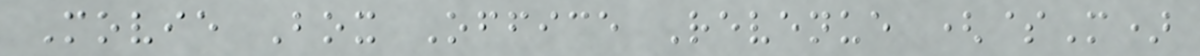Movie Box Office Revenue ($M)
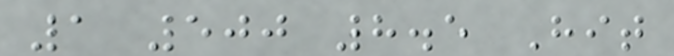1 500 8.5 Hit
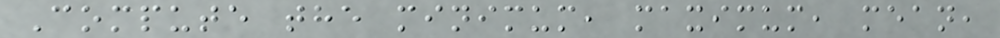Compute the minimum, maximum, mean,
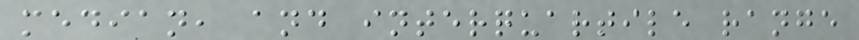median, and interquartile range
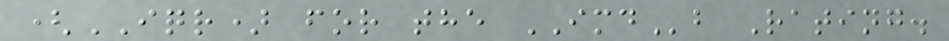(IQR) for the IMDb Rating.
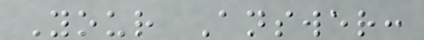Your Answer:
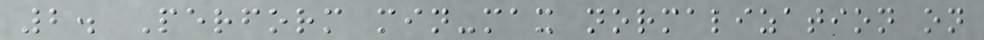2. Perform min-max normalization on
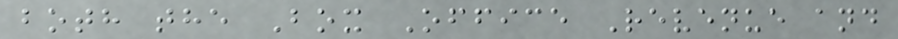both the Box Office Revenue and
